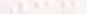66
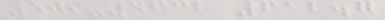509-4632 612.7
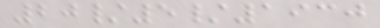20/5/1930
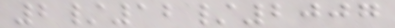2/12/2007
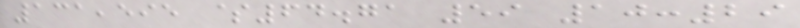131,595 $64.71 59 10:29
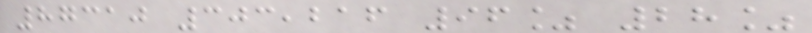87310 303,216 96% 28%
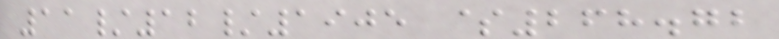11/12/1905 $268.72
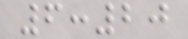6:20
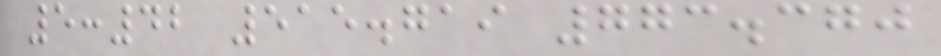5:42 515.719 773.370
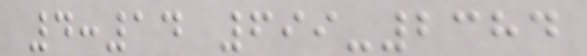4:14 699-2384
